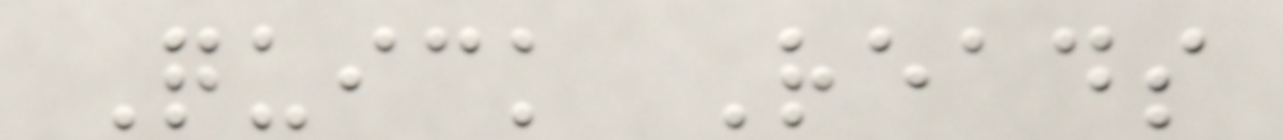Quick Reads
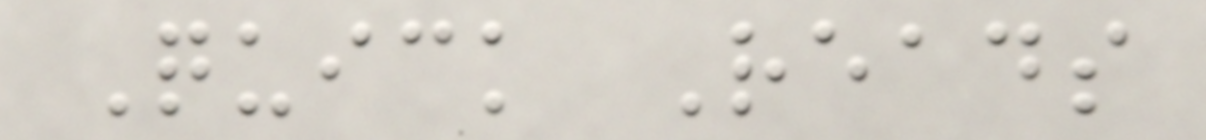Quick Reads
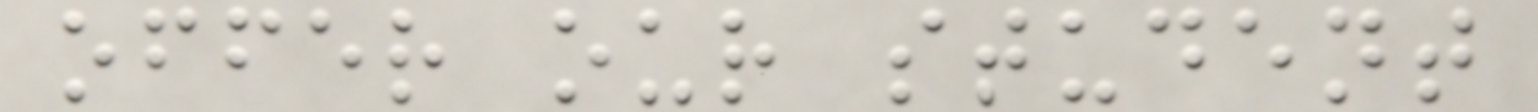offer our student
